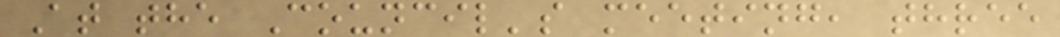At the Council's meeting, three
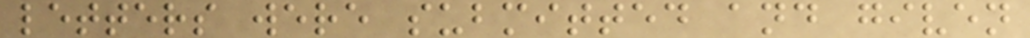letters were submitted and given
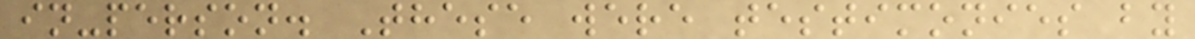in-person. These were testimonies by
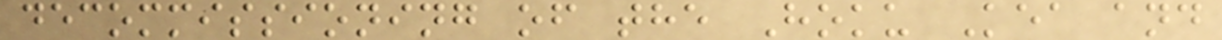decommissioning of the Hoku Kea and
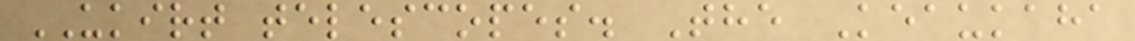UKIRT telescopes. The Keaukaha
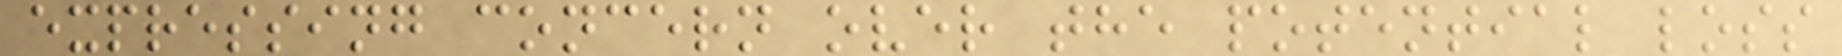expressing concern over the potential loss
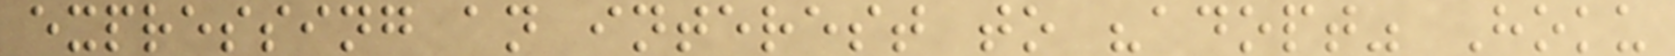expressing an interest to "adopt" Hoku
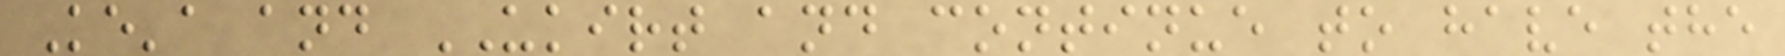Ke'a and UKIRT and continue to have the
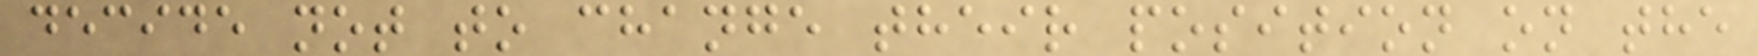decide not to change their position on the
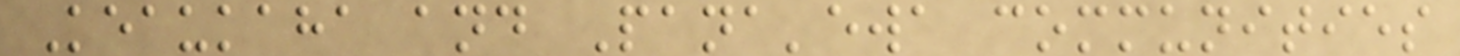Keaukaha and Pana'ewa communities
